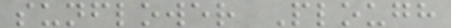sunflower Plough
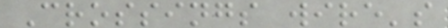Crossings wire's
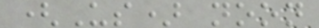(Us) noon
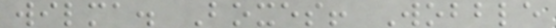wilma. Boxes! Wobble
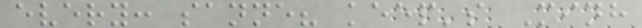every: sanne? keep's Minh
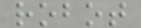robot
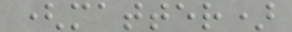(matter)
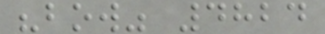"bow" 4824
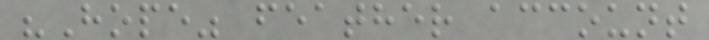"Hope" feather account
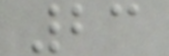23
